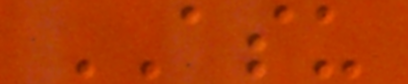ASU
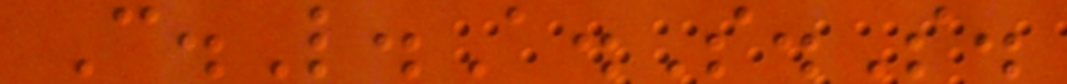C.L.A.S.S.
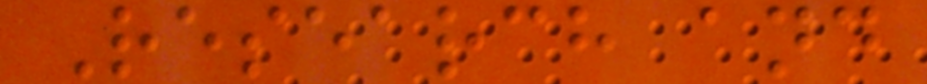Research and
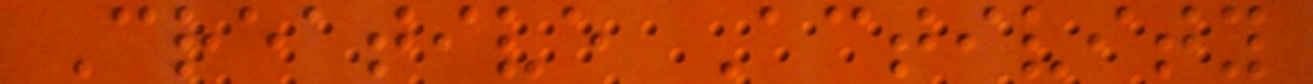Creative Activity
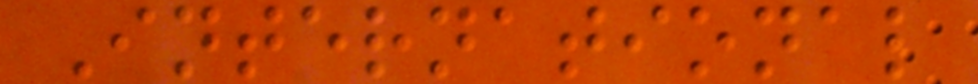International
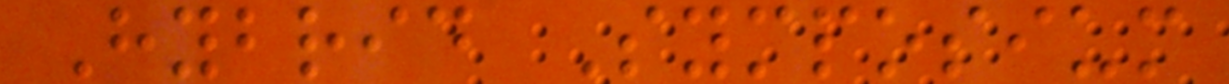Hybrid Symposium
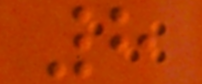8
